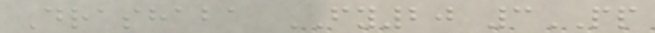Drashaba FY20 3PP
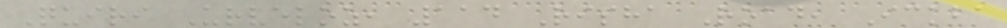Quiri Urveloz, 114 Risha Road, Ickba
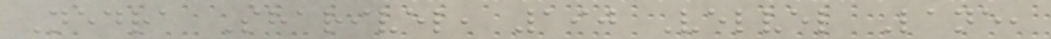Nedra Sharivel, 190 Velvel Lane,
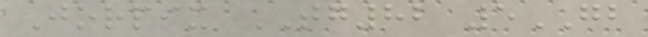Jorpix TG82 5GB
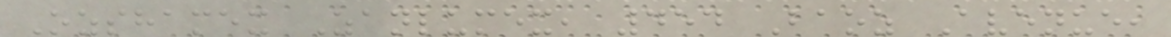Ozshamex Zanlumex, 454 Baoz Avenue,
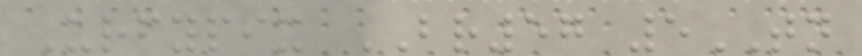Urfypix BR57 5TN
